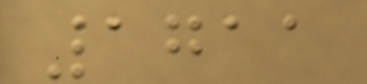1711
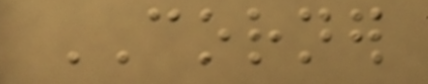CORNER
